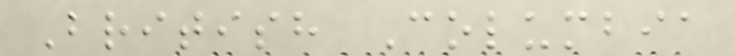British Columbia
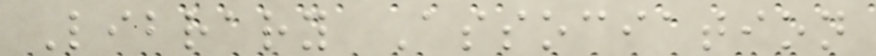Library Association
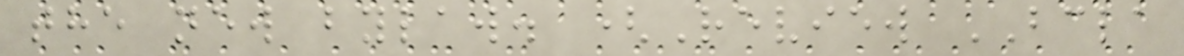the new bylaw. (Review BCLA
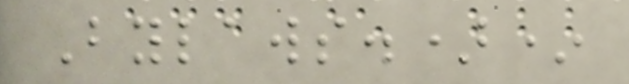Bylaws.)*
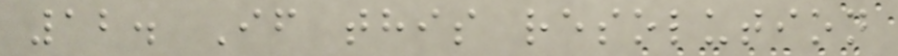12. If this resolution
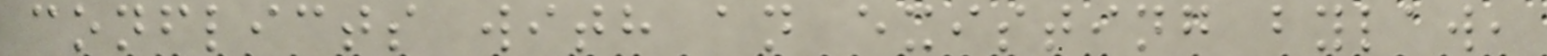conflicts with an existing bylaw,
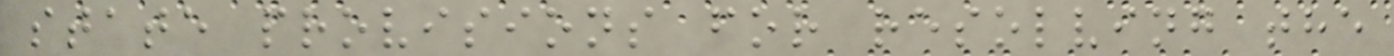state provisions for resolving the
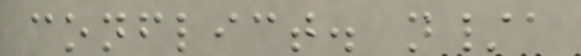conflict. n/a
